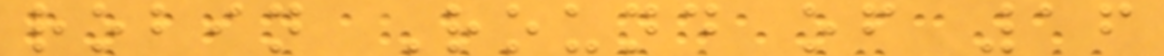robin Round of 16
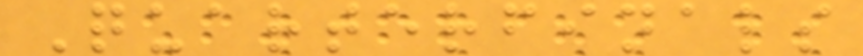Quarterfinals
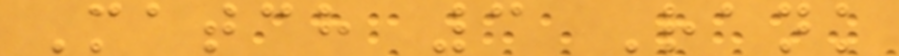Match 3 Rank
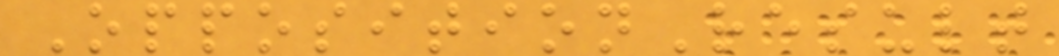OppositionResult
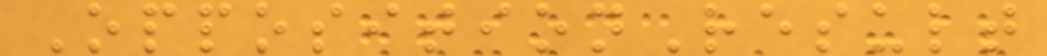OppositionResult
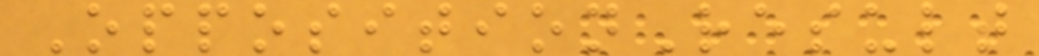OppositionResult
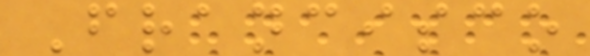Francisco
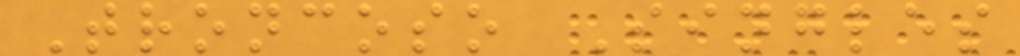Troncoso Singles
